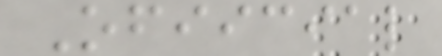Ofiicial
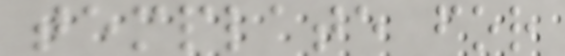template for
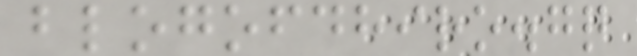blogofdhiro.gq
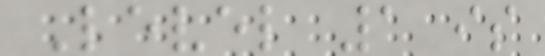Level 1 is
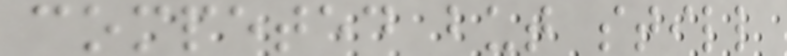competed but still
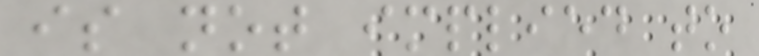is not implied to
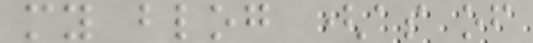my blog (as of
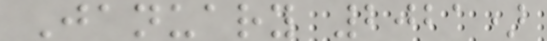January 2021)
